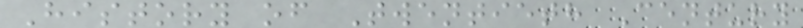History of Twentieth Century
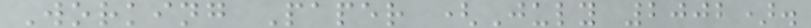Working Paper (July 2002).
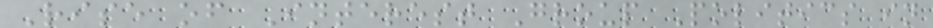Rise of Interest Group Politics in
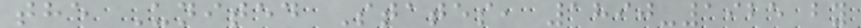the United States, 1890-1925 by
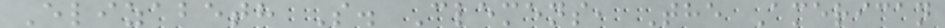Elizabeth S. Clemens, The American
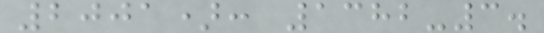2001): 1382-3.
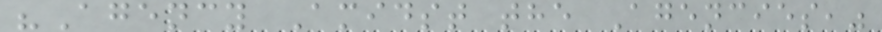"Agency Amidst the Agencies,"
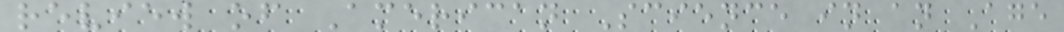review of American Science in an Age
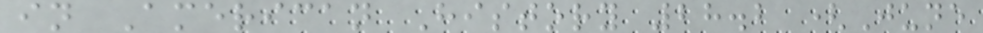in American History 28.2 (June
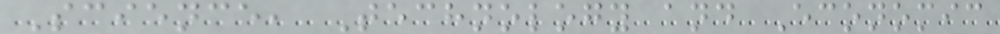Science, Technology and Economic
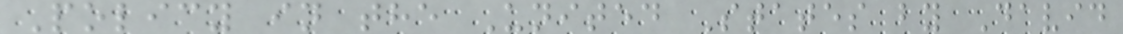Policy in the United States by David
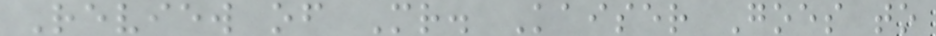Review of Mr. Kaiser Goes to
